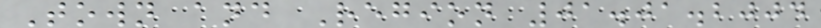Town and Region 01.01.2004
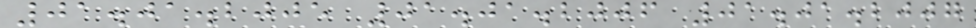01.01.2005 01.01.2006 01.01.2007
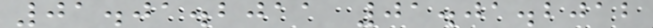01.01.2011 01.01.2012
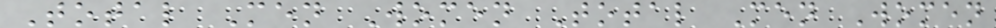Total Men Women Total Men Women
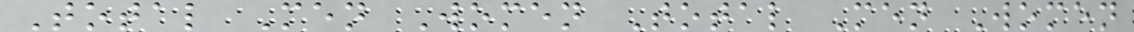Total Men Women Total Men Women
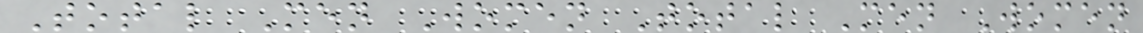Total Men Women Total Men Women
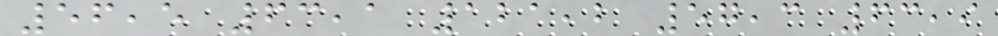56,5 63,1 121,2 57,3 63,9
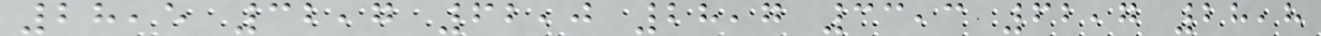28,5 32,7 62,0 28,7 33,3 62,7 28,8
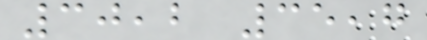30,2 35,7
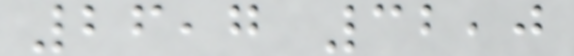26,7 32,0
